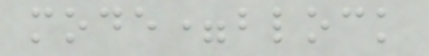mode=block
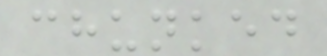chunked
